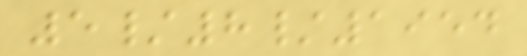5/8/1954
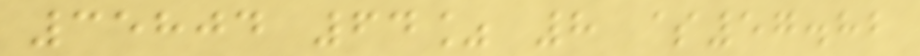35804 64% 8 $57.82
